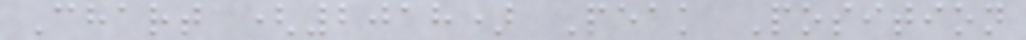Chart (2018) Peak Position
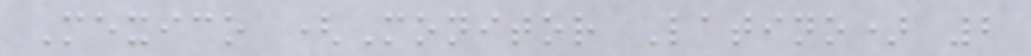Mexico (Monitor Latino) 2
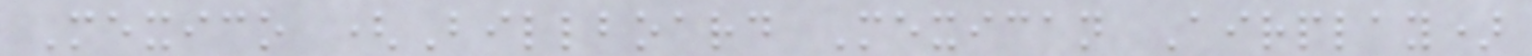Mexico (Billboard Mexican Airplay)
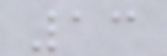13
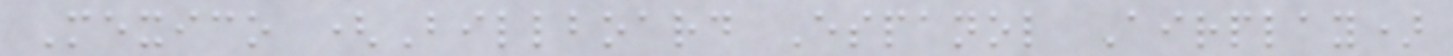Mexico (Billboard Espanol Airplay)
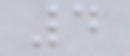4
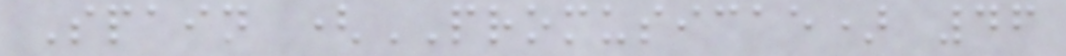Spain (PROMUSICAE) 46
